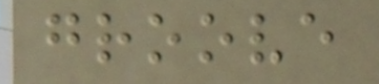groove
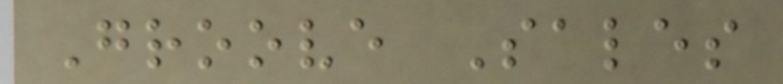Groove Sales
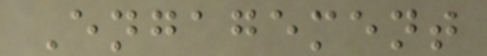Engagement
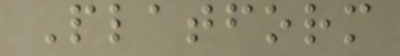Platform
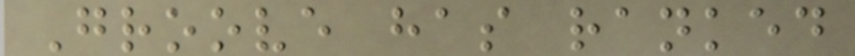Groove has ranked
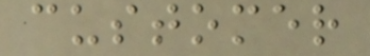customer
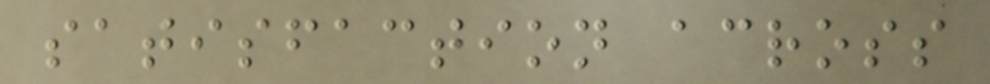satisfaction across
